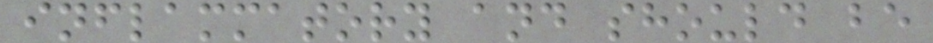inflammatory and should be
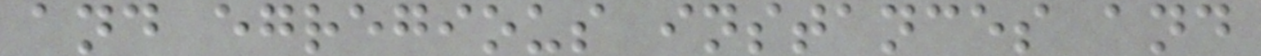and egregious instances and
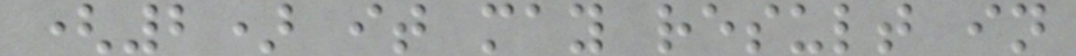(2) it may result in
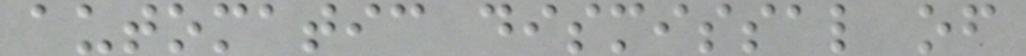automatic dismissal of
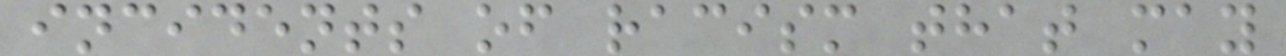incidents of racism that may
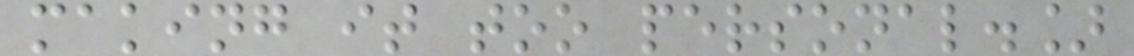making it too personal.]
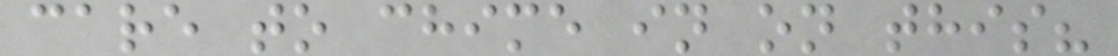care to chime in on this?
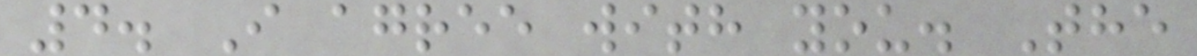4. I agree with you. The
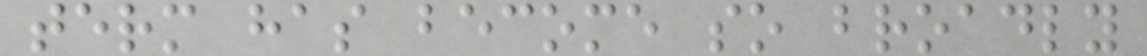term has become so broadly
